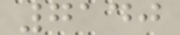7140
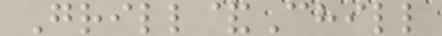Grill&Chill
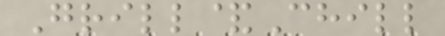Grill&Chill
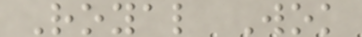Royal Wok
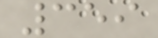359
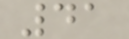41
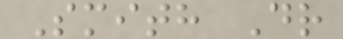Smith Dr
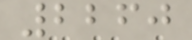2260
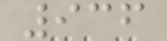936
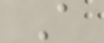A
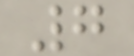7
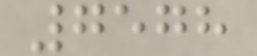7578
